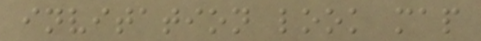invitation look map
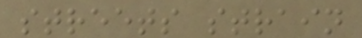streets strain
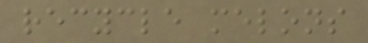recycle melons
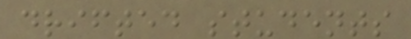drifted students
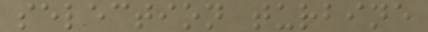selection turbine
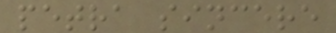petra sincere
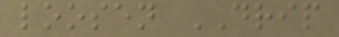loosen DRIP
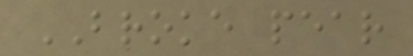BROKE pear
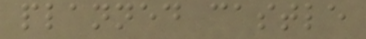planned castle
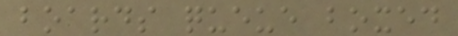boards queue boxed
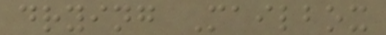drying Mailbox
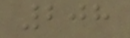208
